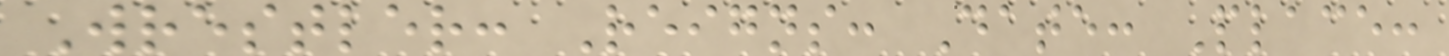Wrestler: Reigns: Date: Place:
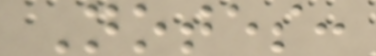Notes:
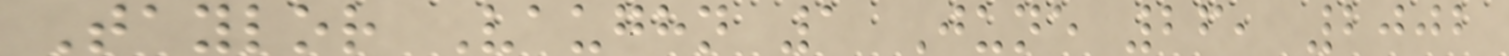Taylor Vaughn 1 June 26, 2002
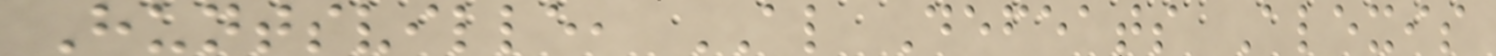Huntsville, AL Defeats Alexis
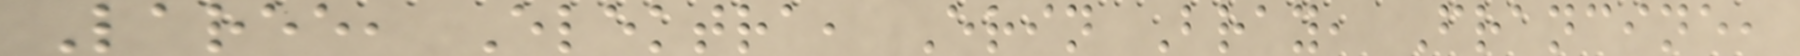Laree, Elektra, Erin Bray, Francine,
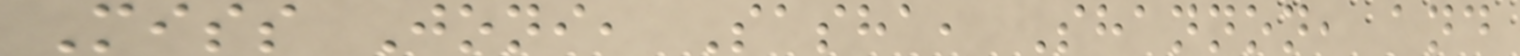Miss Joni, Sasha, Shannon, and
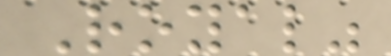Royal"
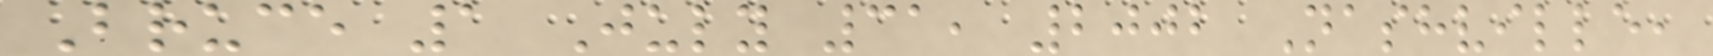Bruce 1 July 31, 2002 Nashville,
